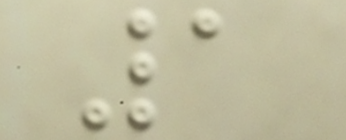1
